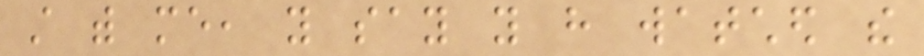still with me, you say you have watched the
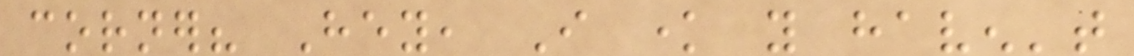corner? Hey, I know you haven't
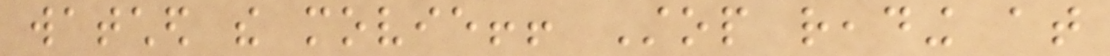watched the movie!! Stop reading at
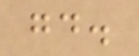good.
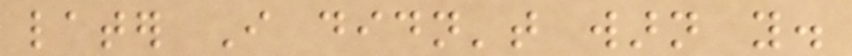later I didn't warn you.
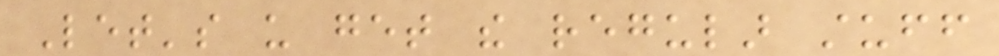Let's us get the regular stuff
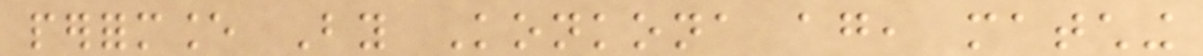performance By Konkona again, matching
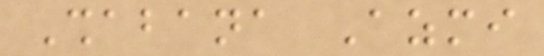Shabana Azmi
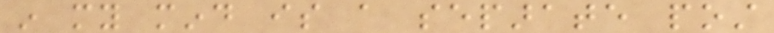in my mind is a separate post
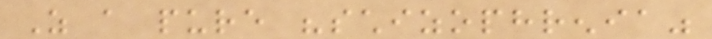As a pure "schizophrenia"
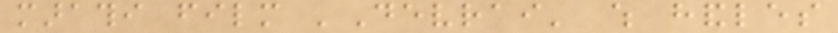marathi film 'Devrai' which handles
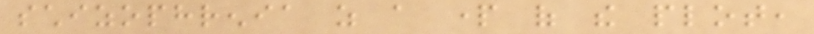schizophrenia as a part of the plot,
